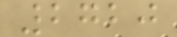2720
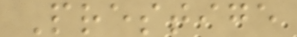Prestige
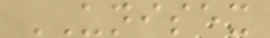UNISEX
